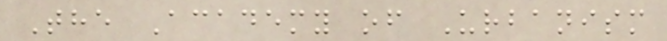The Academy of Urbanism
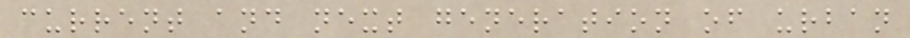current and next generation of urban
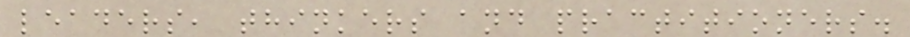leaders, thinkers and practitioners.
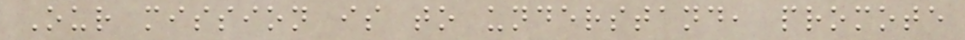Our mission is to understand, promote
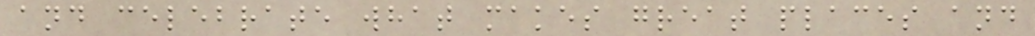and celebrate what makes great places and
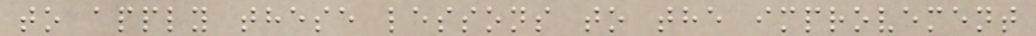to apply these lessons to the improvement
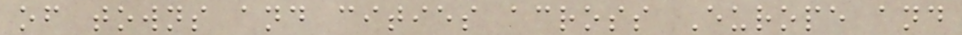of towns and cities across Europe and
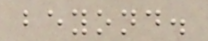beyond.
